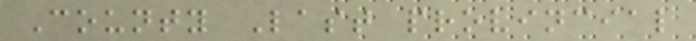County Last provincial
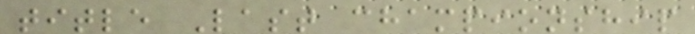title Last championship
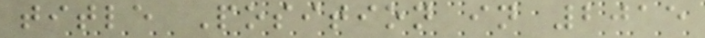title Position in 2015
